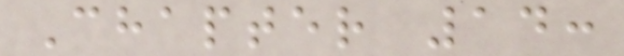Chapter 14:
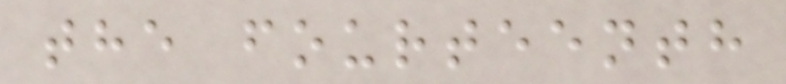the fourteenth
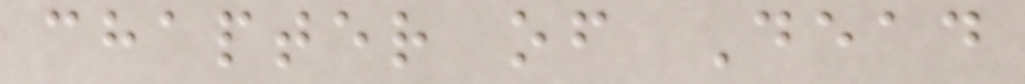chapter of Dead
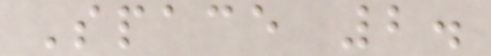Space 2.
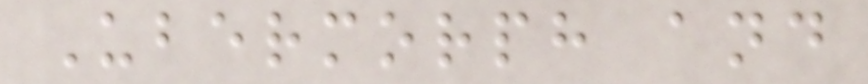Ubermorph and
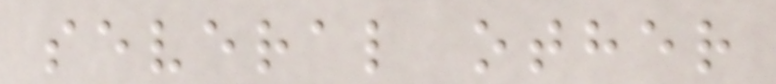several other
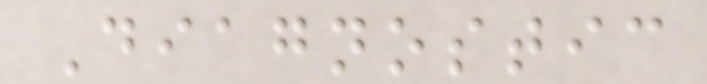Diagnostic
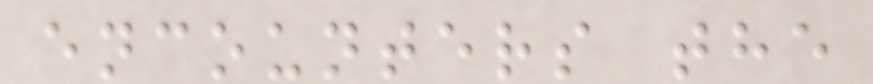encounters the
